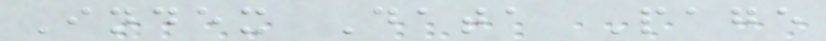Index Data Page
